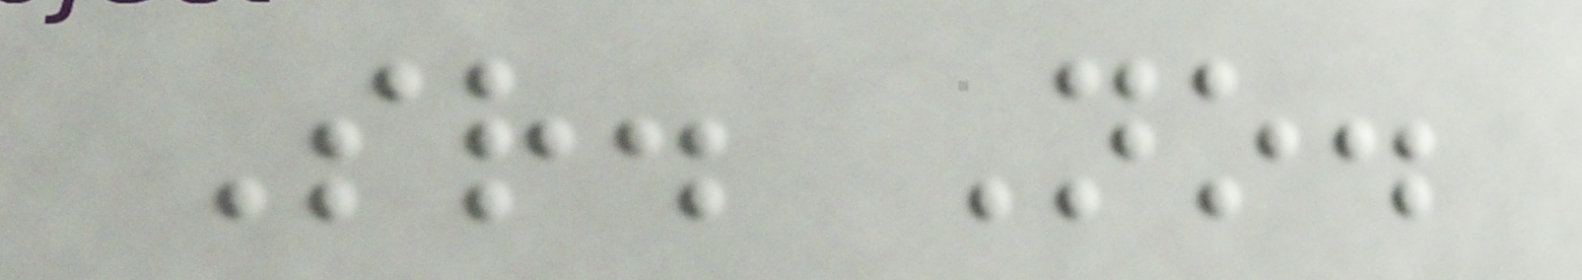Sr. No.
